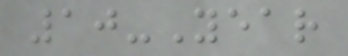10-Year
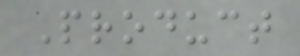Product
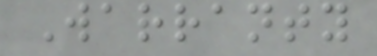Warranty
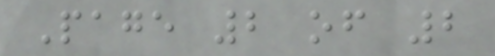Page 2 of 2
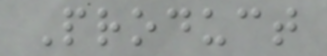Product
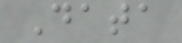Data
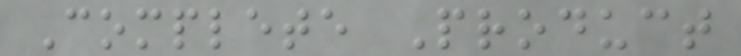Complete Product
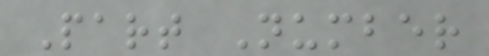Part Number
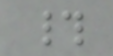#
